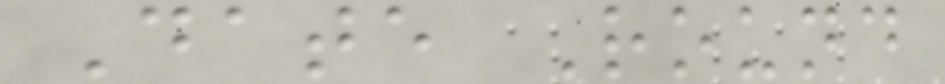Date Round
